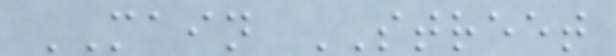MAIN STREET
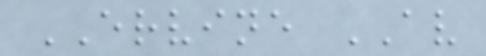ERVINE AV
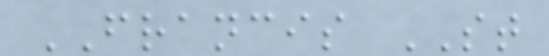FRANCIS ST
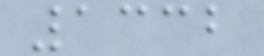1332
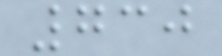730
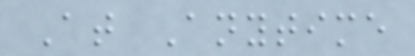At Anytime
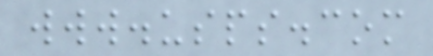www.usps.com
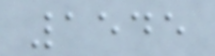1545
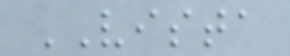VISTA
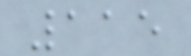115
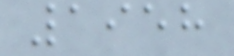1958
